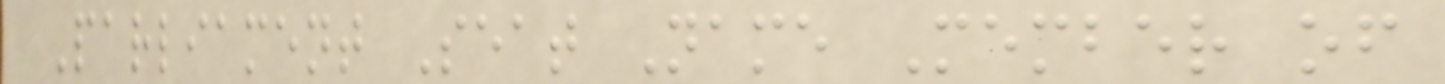Parliament Seat Name Member of
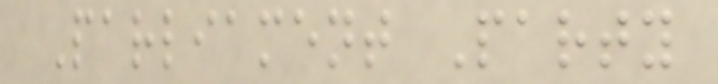Parliament Party
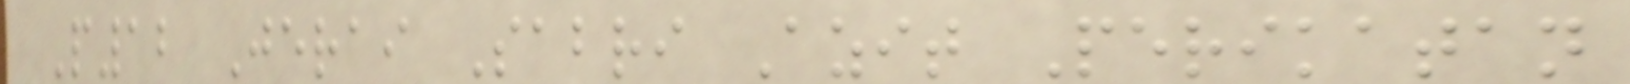P12 Jerai Sabri Azit Perikatan
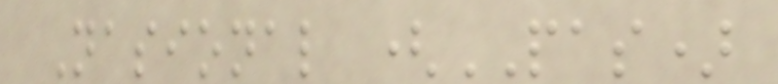Nasional (PAS)
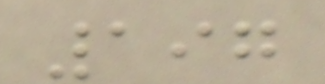197
